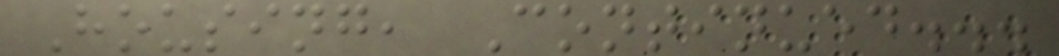Housing, Continued...
